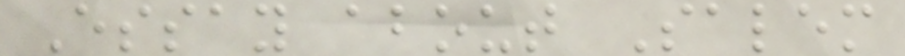Essay about Salem
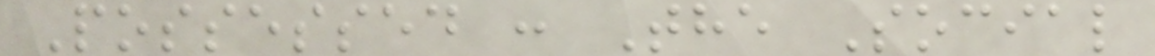Possessed : The Social
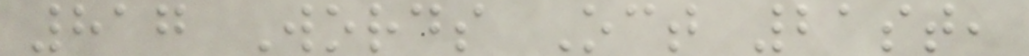817 Words Oct 21st,
